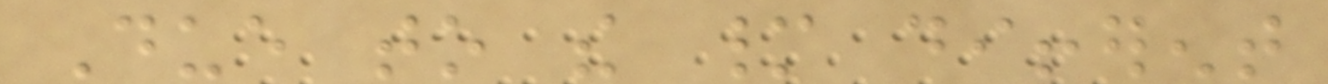Due to the many different
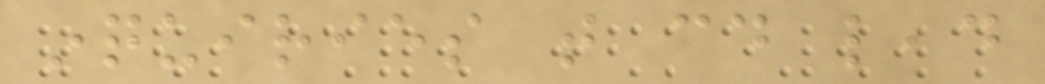inquiries that could lead
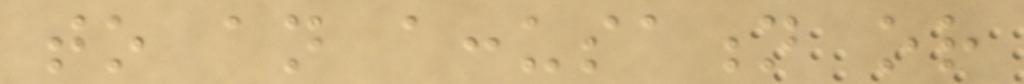to an accusation or
